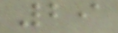29
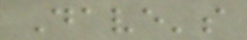Dave's
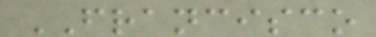FRANCISCO
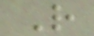R
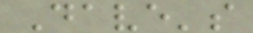Dave's
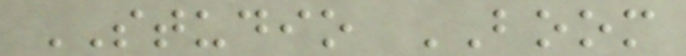STUDIO BOOM
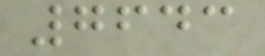7643
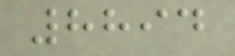8894
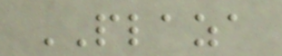PLAZA
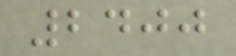2400
